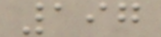197
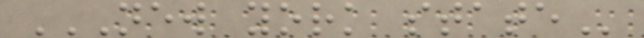NEW YORK STATE
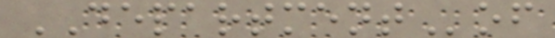DEPARTMENTof
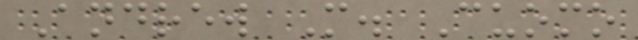Andrew M. Cuomo
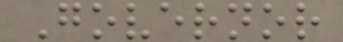Governor
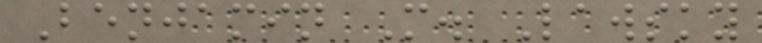Benjamin M. Lawsky
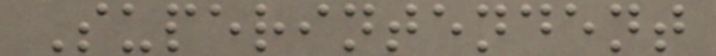Superintendent
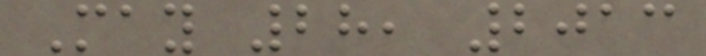May 28, 2013
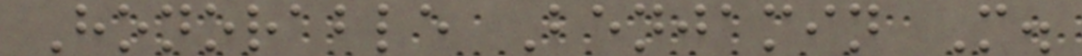Honorable Benjamin M.
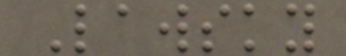Lawsky
